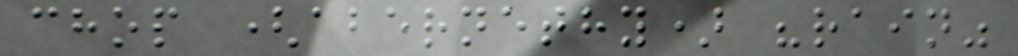chop (abernethy) "rain"
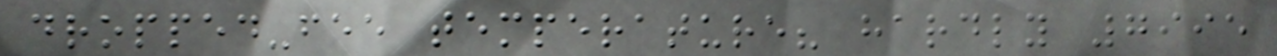dropped-fee temperature? hardly 7995
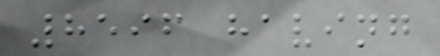8596 having
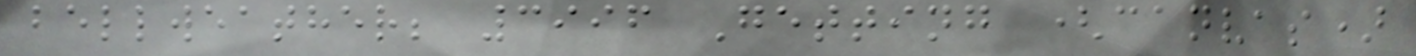bellweather; 3996 Getting (canvas)
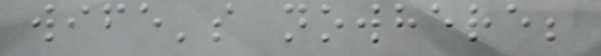wife's nowhere;
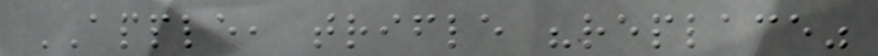APPLE, trifle "replace"
